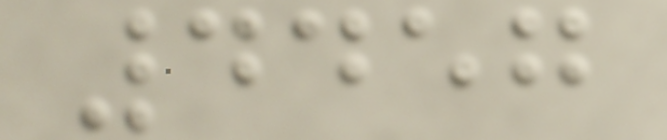4457
